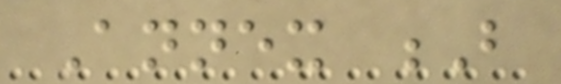Annex B
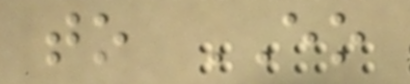to EO
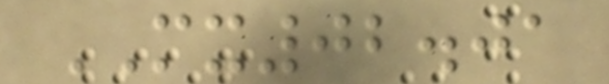MX02.01
